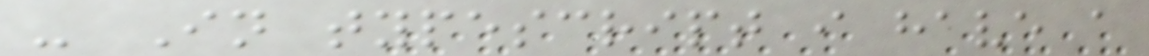- In typescript i have a
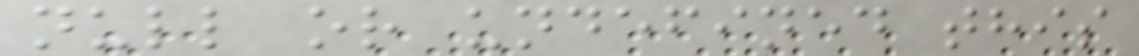null or undefined this
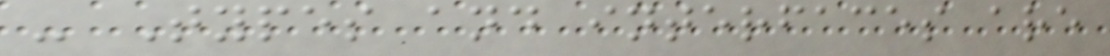- Types and interfaces are
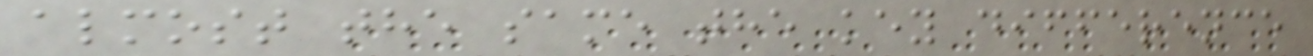almost the same the key difference
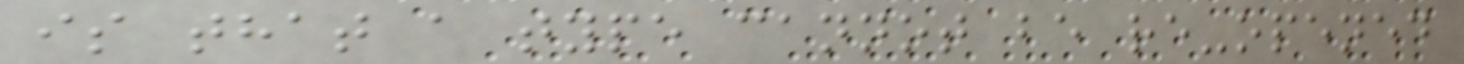is that a type cannot be re-opened
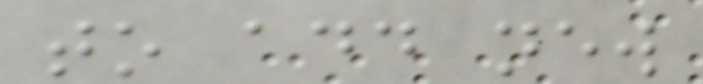to add new
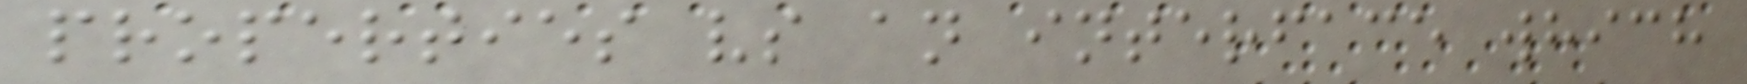properties vs an interface which
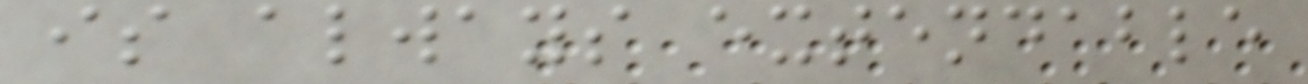is always extendable
